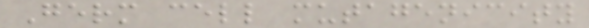Germ cell mutagenicity
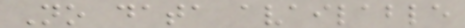No data available
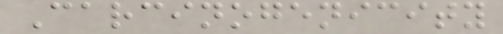Carcinogenicity
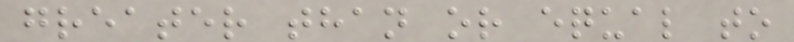greater than or equal to
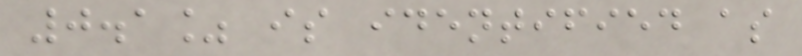0.1% is identified as
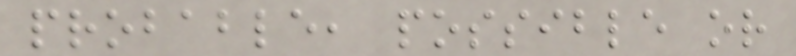probable, possible or
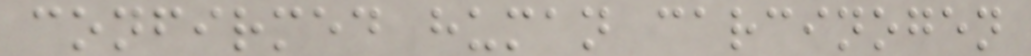confirmed human carcinogen
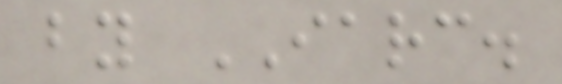by IARC.
